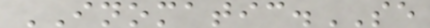INOMATIC.SE
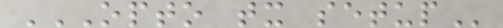OPTO TX SETUP
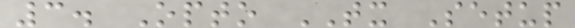3. Opto TX Setup
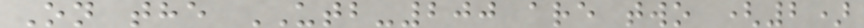On the UTB-200 are two (2)
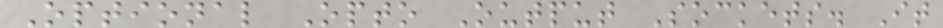Optional Opto Output Sockets. It
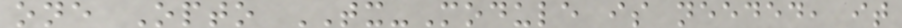one Opto TX-Module is needed, it
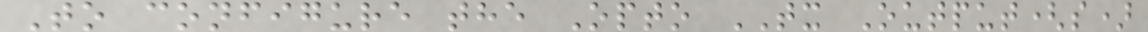To configure the Opto TX Output(s)
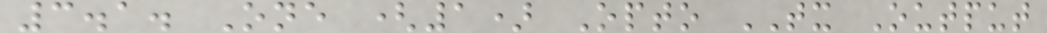3.1. One (1) Opto TX Output
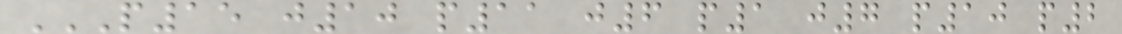P15 J10 P11 J6 P1 J7 P10 P2
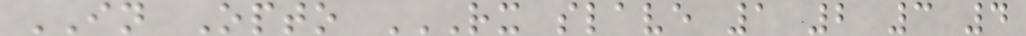IN Opto RX SLAVE 1 2 3 4
